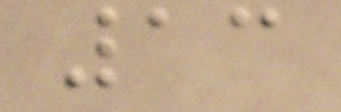13
